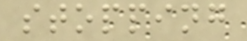stopping
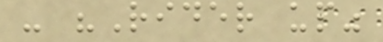- "Rider up"
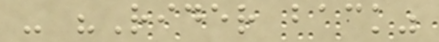- "Rider back"
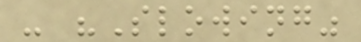- "Slowing"
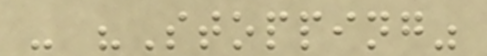- "Stopping"
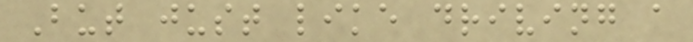But just like driving a
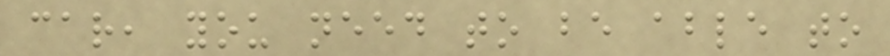car, you need to be able to
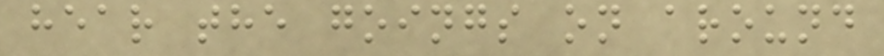hear the goings on around
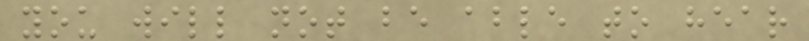you will not be able to hear
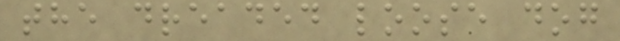the dreaded loose dog
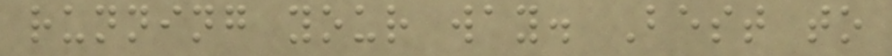running your way. Best to
